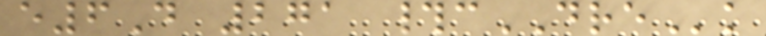e6D 271 #cDREk
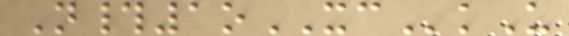N#1oXCkU
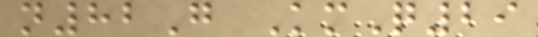n82G KmQ29
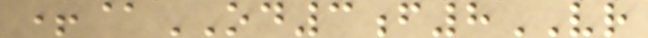+@OD3f8VR
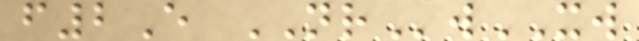f2E NRwXW
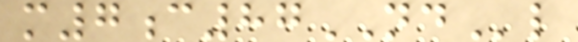m7c87NDl
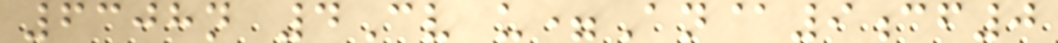6308n 4Cv u=An@9cf0
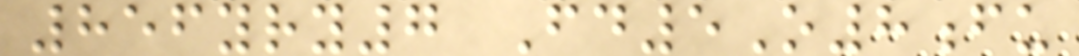856yry7 Fd5O8fu
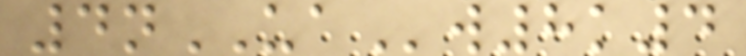4nUAw8k4
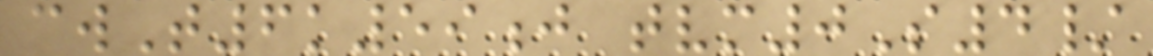cwT6k59j tvm0S4/
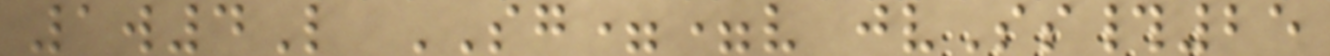1w4L SG==v jvSs#25
